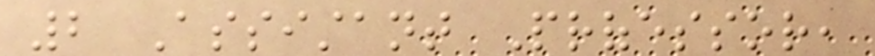2 Assistant Professor,
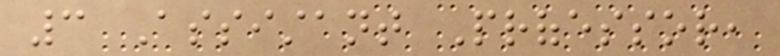3 Assistant Professor,
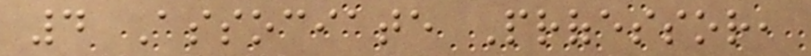4 Associate Professor,
